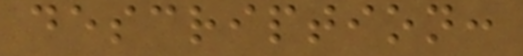description:
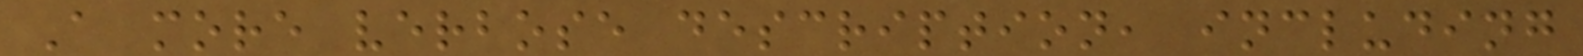A more verbose description, including
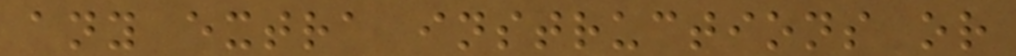any extra instructions or
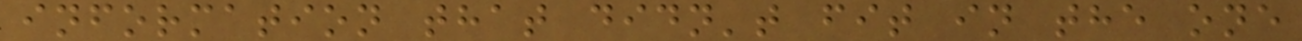information that didn't fit in the one
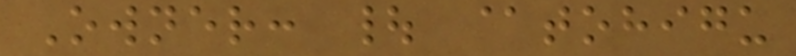Owner: | @tohigu
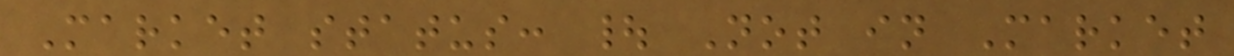Market status: | Not in Market
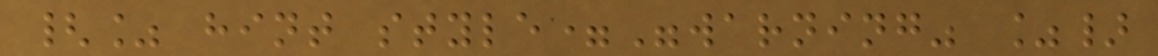{% hint style="warning" %}
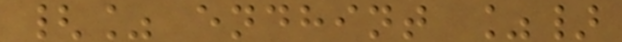{% endhint %}
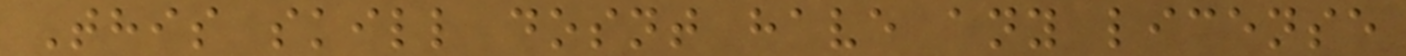This skill dosnt have any license
